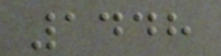1448
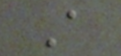A
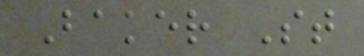Baker St
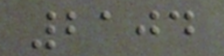2104
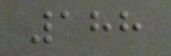188
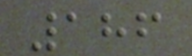186
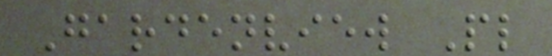Gardenview Pl
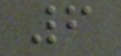6
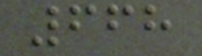668
